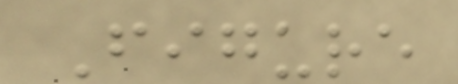Figure
